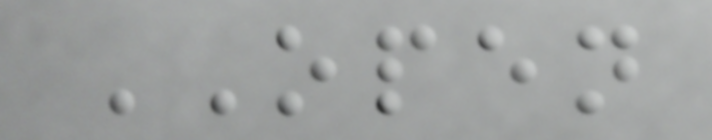OPEN
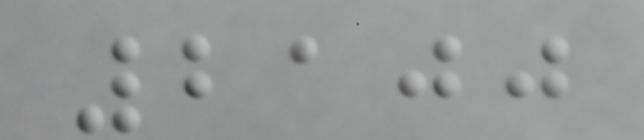2100
